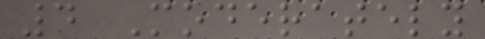4 Moderately
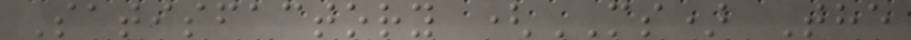Satisfactory (MS) The
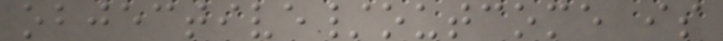objective/outcome is
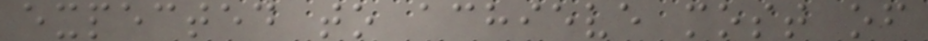expected to achieve most of
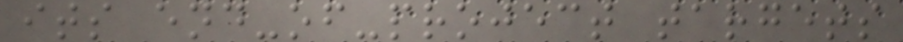its end-of-project targets
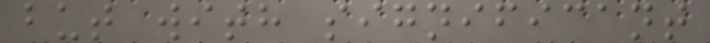but with significant
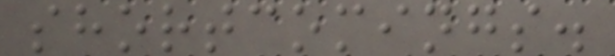shortcomings.
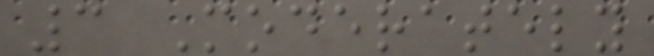3 Moderately
